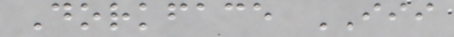Dorkface III
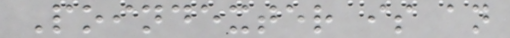Poindexter is an
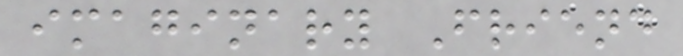imaginary Friend
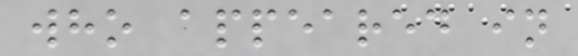who appeared in
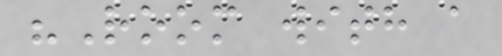"Room with a
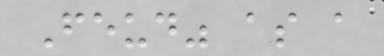Feud" as a
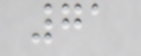71
